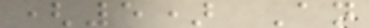(5) An
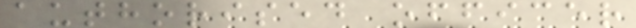authorised officer
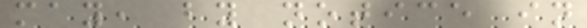may, by notice in
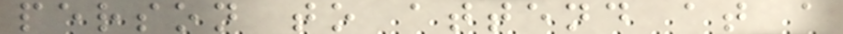person to attend at a
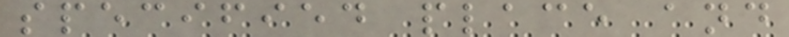specified place and
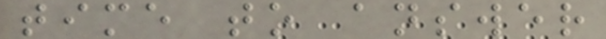time to answer
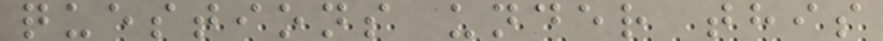questions under this
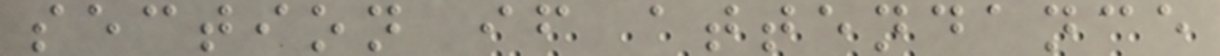section if attendance
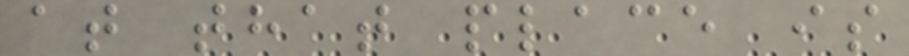at that place is
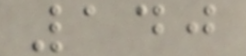140
